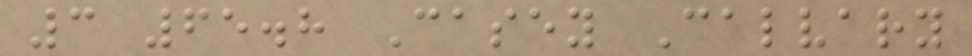3 65.8 Casey Calvary
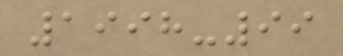1998-99
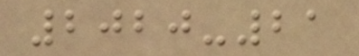2020-21
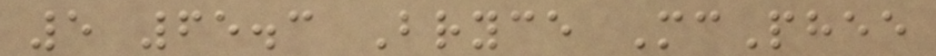5 65.3 Bryce McPhee
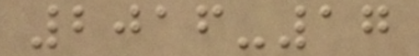2016-17
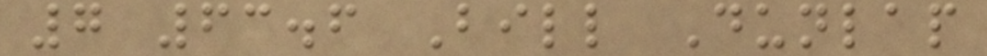7 63.6 Bill Dunlap
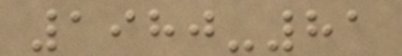1980-81
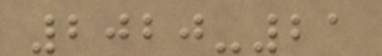2020-21
